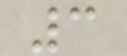3
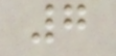7
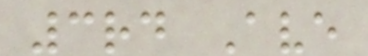3rd Ave
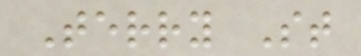Terry St
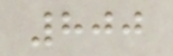800
